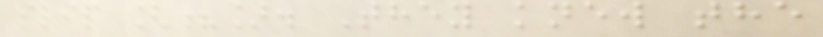slip [?]. They knew the
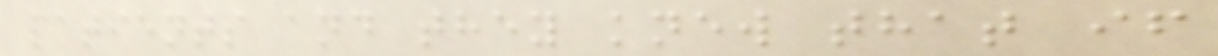patients and they knew that if
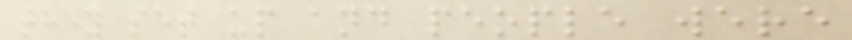they set up and people were
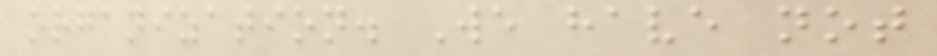organization. We have not
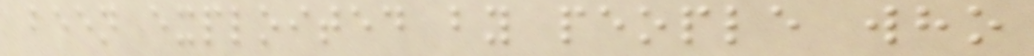been exploited by people who
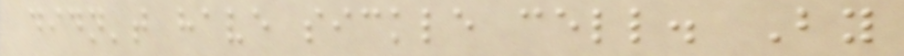didn't have sickle cell. By
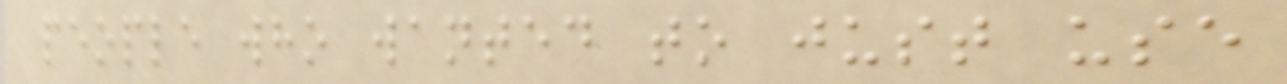people who wanted to just use
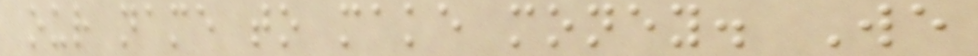our name to make money. We
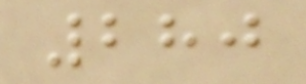280
